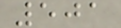501
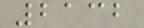2132
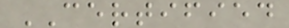CERTIFIED
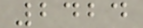2424
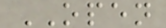OPEN
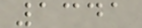1341
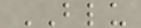BLU
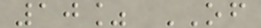10% OF
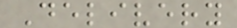Delivery
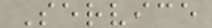Service
